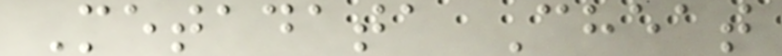Metadata Cheat
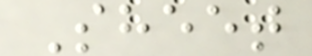Sheet
